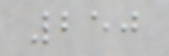250
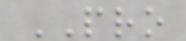PRO
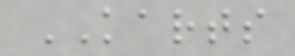KARTS
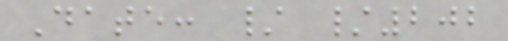Date: / /202
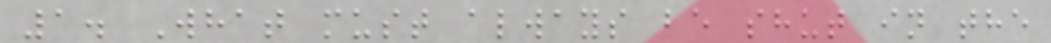1. What must always be shut in the
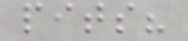pits?
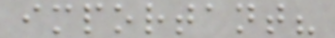important?
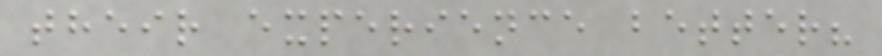their experience better?
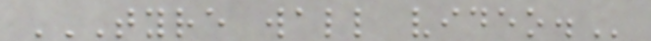TYRE WALL VIDEO.
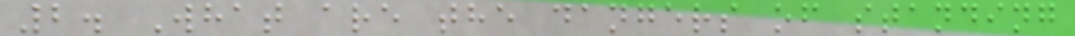2. What are the dangers of standing
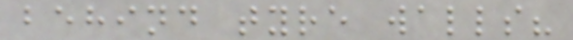behind tyre walls?
